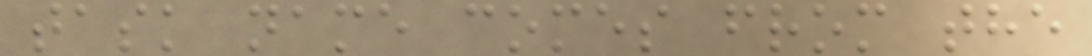task name comes from the
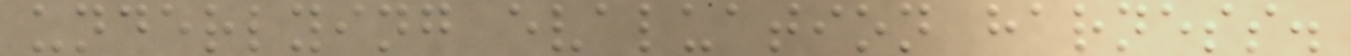underlying evaluation harness.
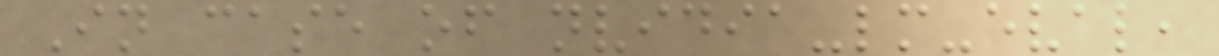In case of nvidia-lm-eval,
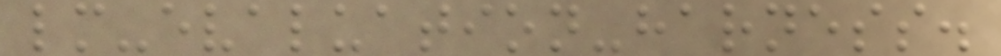lm-evaluation-harness.
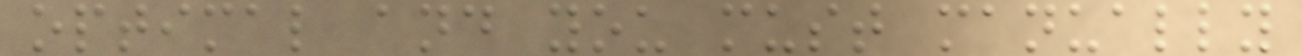optimal and you must manually
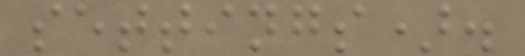settings).
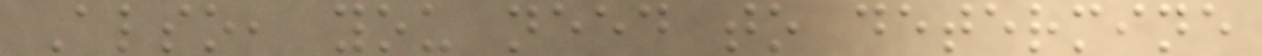Also, you need to determine
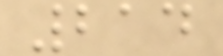214
